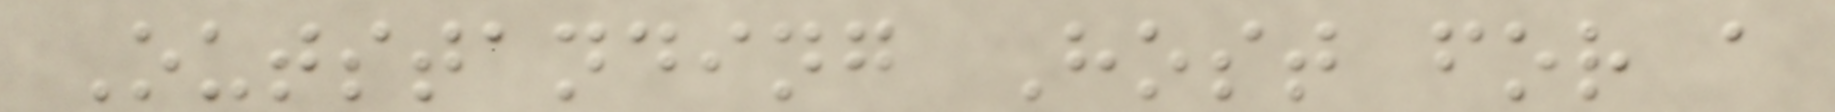Outstanding Host for a
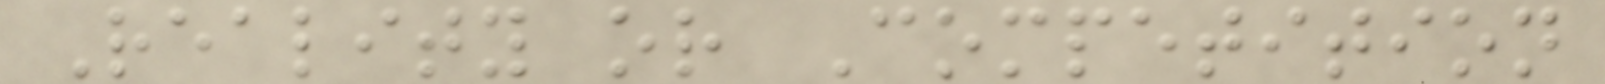Reality or Competition
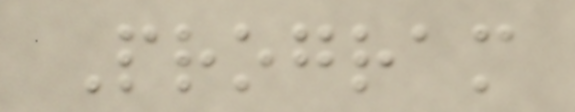Program
